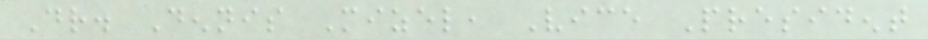Dr. Dennis Mizel, Vice President
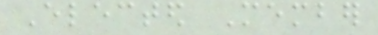Elected Member
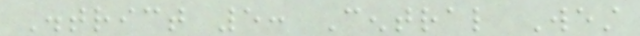District 5: Central West
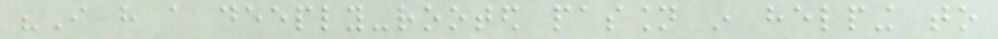"I have a deeply-rooted passion in helping to
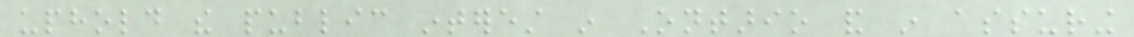uphold the public interest in Ontario and in assuring
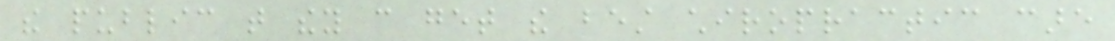the public that they can get the best chiropractic care
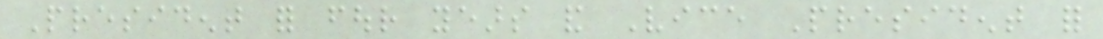President for four years and Vice President for
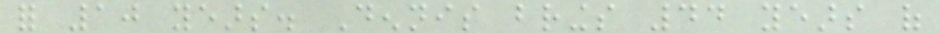for 10 years. Dennis brings 44 years of
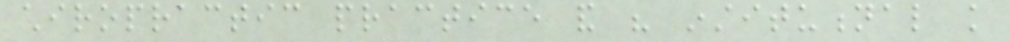chiropractic practice and his institutional knowledge
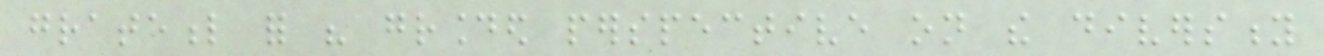grateful for his grounded perspective on the diversity
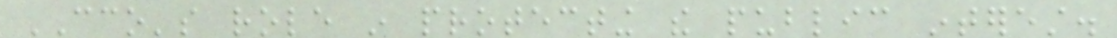CCO's role in protecting the public interest.
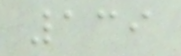139
